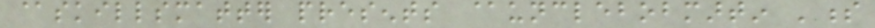@skillsmatter presents @unclebobmartin 's
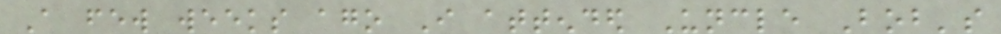A few weeks ago I attended Uncle Bob's
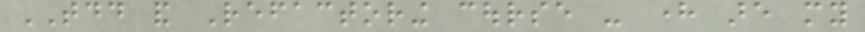TDD and Refactoring course - here are my
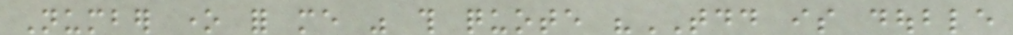Number one for me was this quote "TDD is double
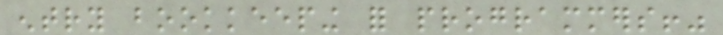entry bookkeeping for programmers!"
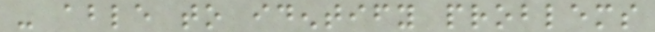- able to identify problems
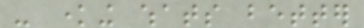- knowing whats better
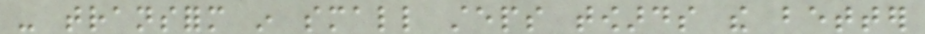- transform in small steps towards the better
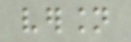version
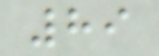89
